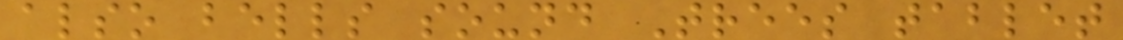also bells sound Trees tablet
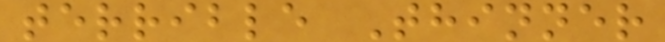terrible Thinner
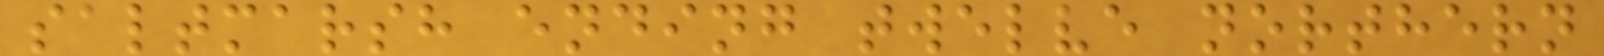saltmarsh ending twelve northern
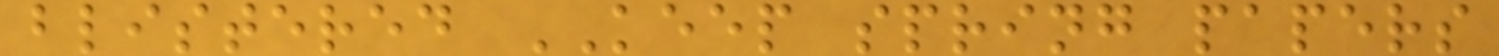blistered KEEP spring papers
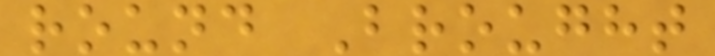round Brought
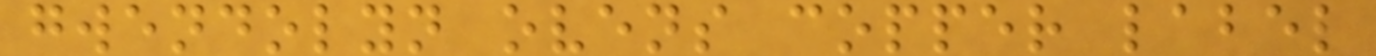gwendolyn ovens copper label
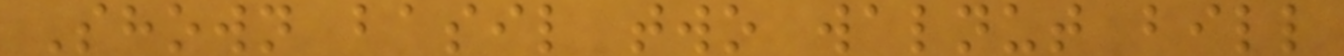Shown basil two walnut bill
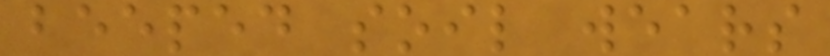beeped soil wears
